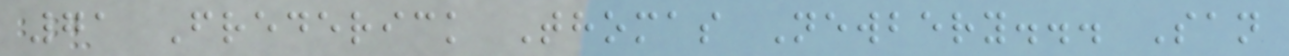71 Frederick Thomas Newbery... San
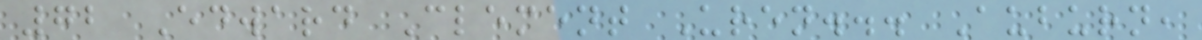72 Edward Clement Uren... Auburn,
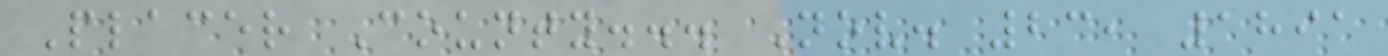Placer County... Nov. 23, 1891
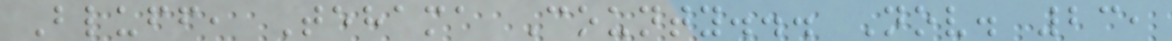Bluff, Tehama County... Nov. 23,
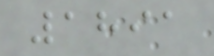1891
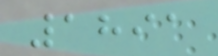1891
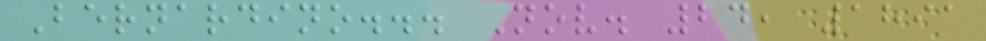Bernardino... Nov. 24, 1891
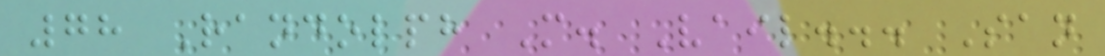78 Randolph M. Vail... San
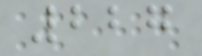227
